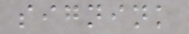signink
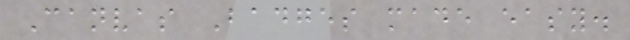Canvas Badges made easy.
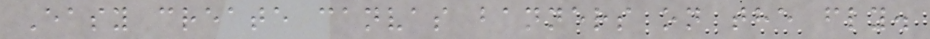Easy create canvas banners on the fly.
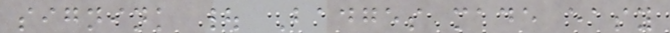signink | Badges made easy
